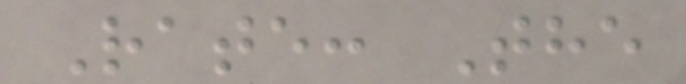Rate: The
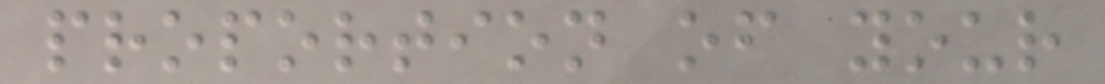proportion of your
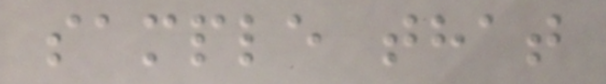sample that
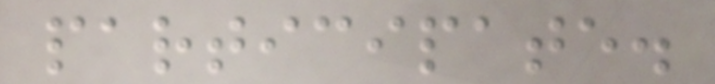participate.
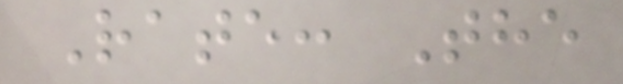Rate: The
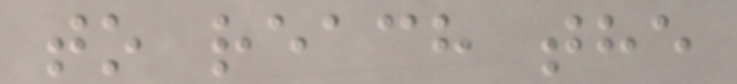to reach the
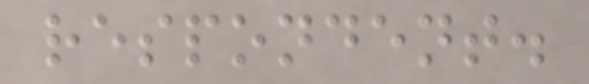respondent.
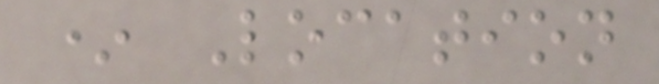* Location
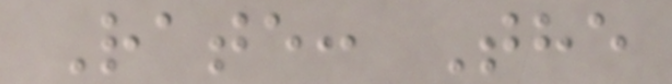Rate: The
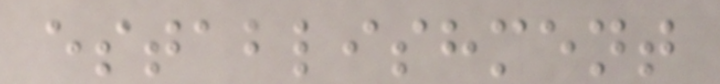establishment
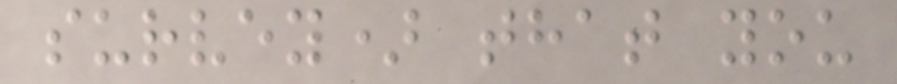survey) that you
